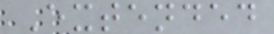Extended
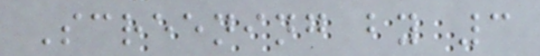Screening by 3
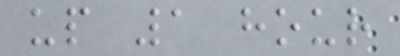up 1 hour
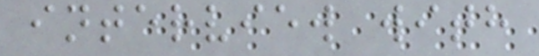interview with
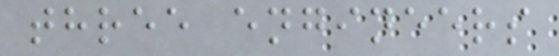three engineers
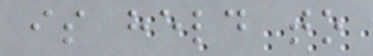is held to
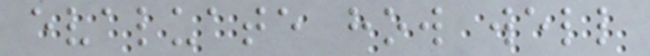evaluate how well
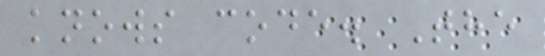knows code. The
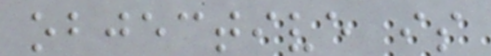objective is
